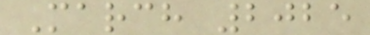March 2025
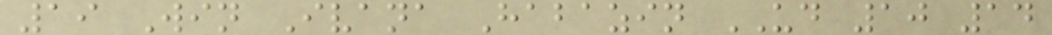19 Win Ivana Habazin UD 10 14
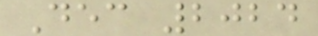Dec 2024
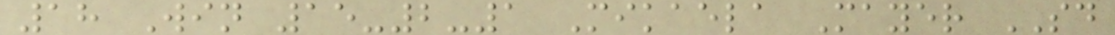18 Win 15-2-1 Mikaela Mayer SD
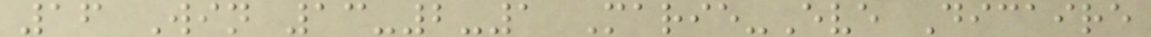16 Win 13-2-1 Marie-Eve Dicaire
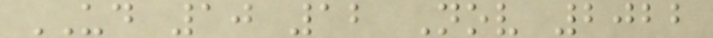UD 10 12 Nov 2022
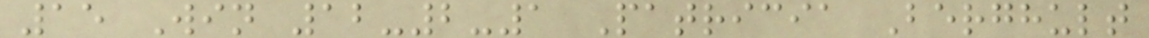15 Win 12-2-1 Patricia Berghult
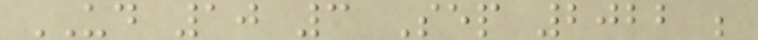UD 10 3 Sep 2022 ;
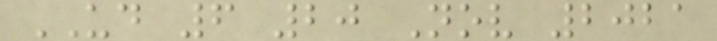UD 6 20 Nov 2021
